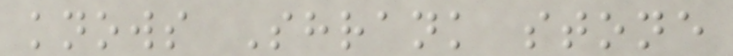knows Shrank stone
